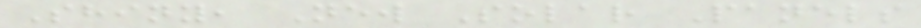Shiny, New Solar Panels
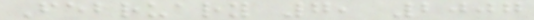February 7, 2007
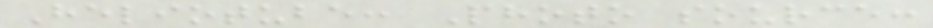Heliotube: Photo source:
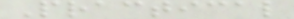Practical
